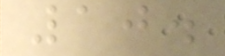10.
